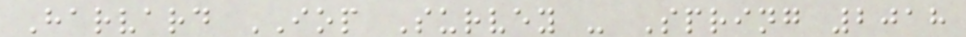Harvard IOP Survey - Spring 2018
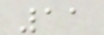11
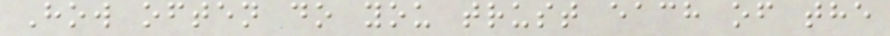How often do you trust each of the
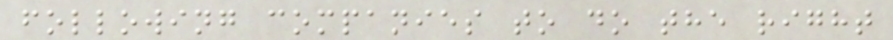following companies to do the right
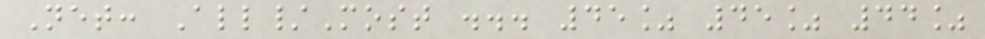Net: All/Most ... 45% 45% 44%
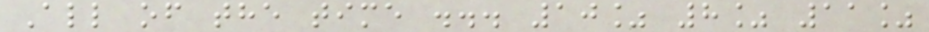All of the time ... 10% 8% 11%
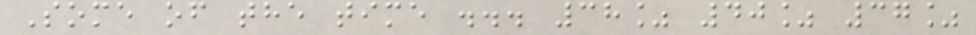Some of the time ... 38% 40% 37%
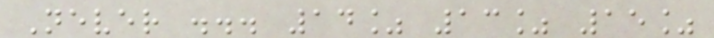Never ... 14% 13% 15%
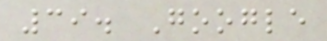39. Google
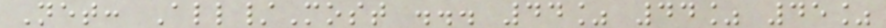Net: All/Most ... 44% 44% 45%
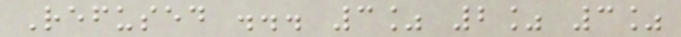Refused ... 3% 2% 3%
